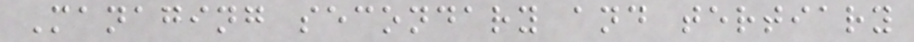Managing secondary and tertiary
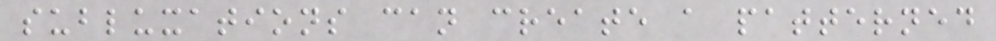subluxations can create a patterned
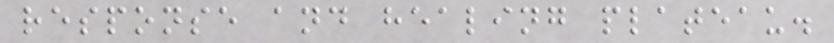response and healing plateau.
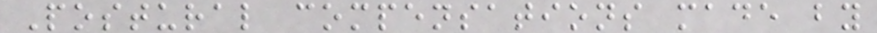Postural compensations made by
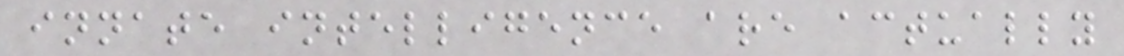innate intelligence are actually
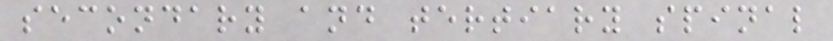secondary and tertiary spinal
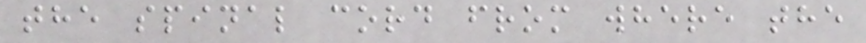the spinal cord from where the
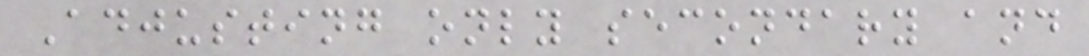Adjusting only secondary and
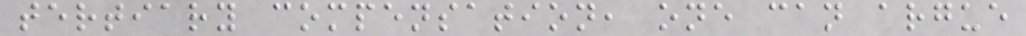tertiary compensation, one can argue
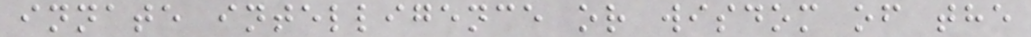innate intelligence or wisdom of the
